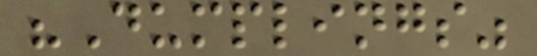"Dumplings"
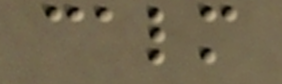calm
